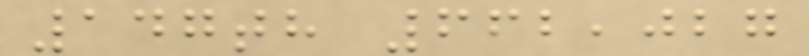147th 662,027
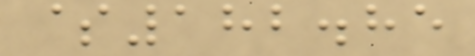$182.85
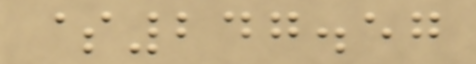$247.57
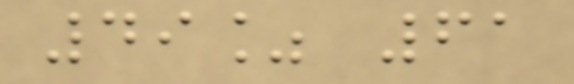49% 61
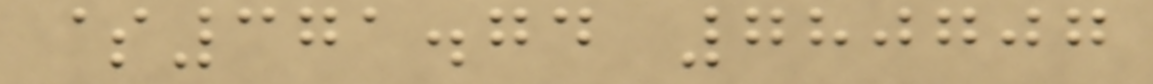$371.74 780707
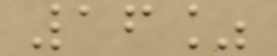16%
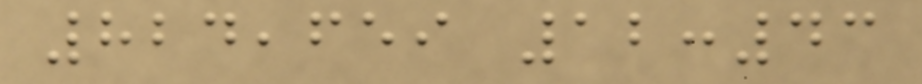824,659 12:43
